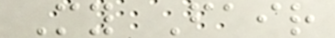My Fair
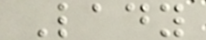Lady
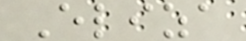Eliza
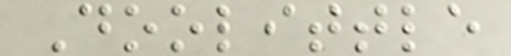Doolittle
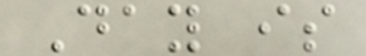Day is
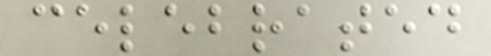celebrated
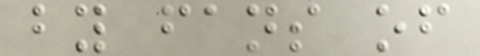by fans of
